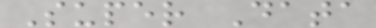Super Data
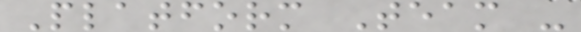Platform Team -
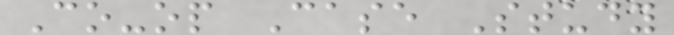Co-op Case Study
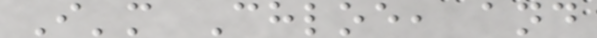I'm Chloe, and
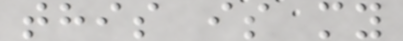this is my
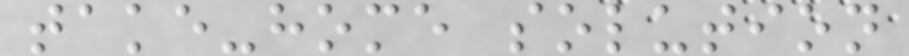take-home solution
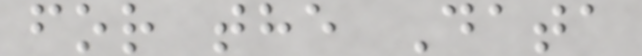for the Data
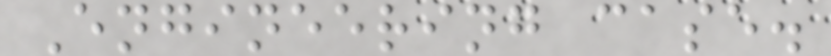Engineering case.
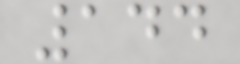144
